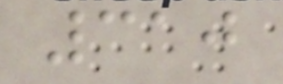310
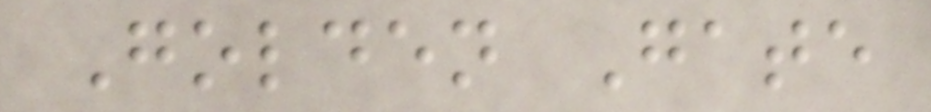Golden Gate
